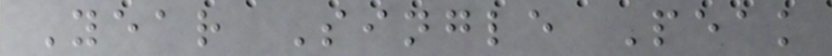Year Single Peak
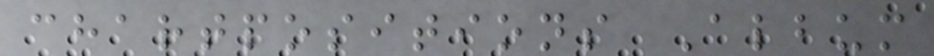chartpositions Album
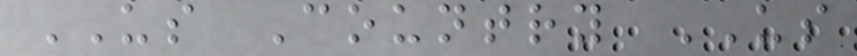US Country US
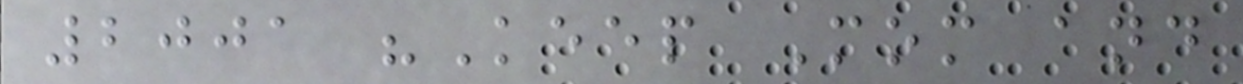2001 "Keep Mom and
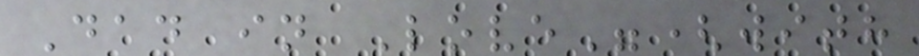Dad in Love"(with
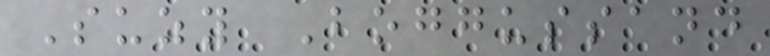Suzy Boggussand
